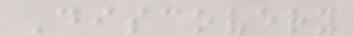Discovery
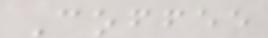Coffee
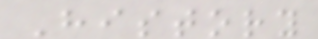History
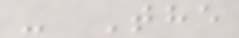- The
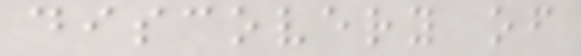discovery of
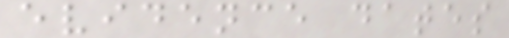evidence dates
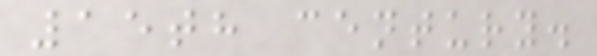15th century.
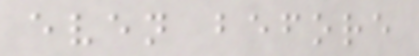even before
